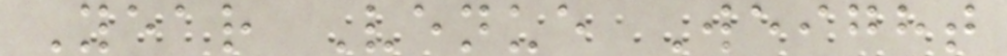Year Venue Weight
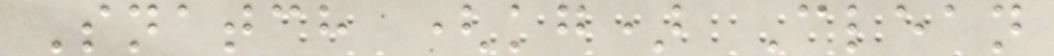Snatch (kg) Clean
